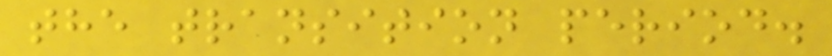the transition period.
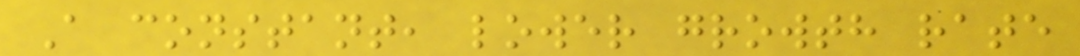A constant, lower growth rate
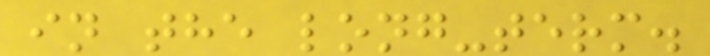in the long-term.
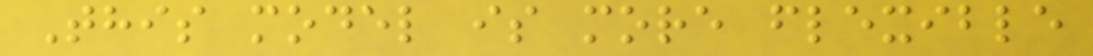This model is more flexible
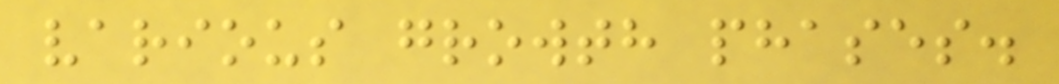various growth phases.
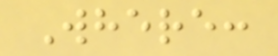Where:
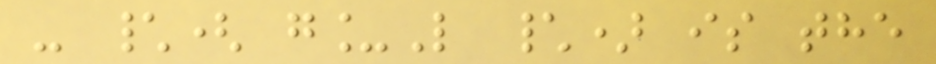- \( g_L \) is the
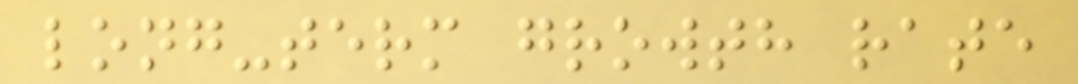long-term growth rate
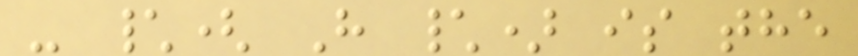- \( H \) is the
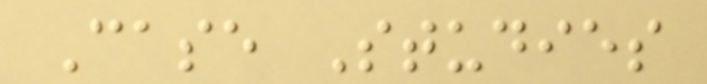Case Studies
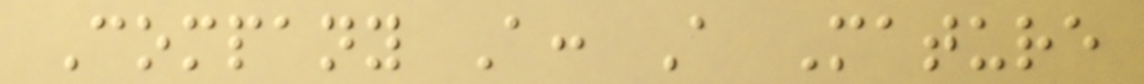Company A: A Mature
